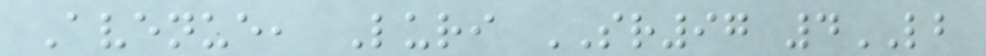Avenue, Luri SR97 4LB
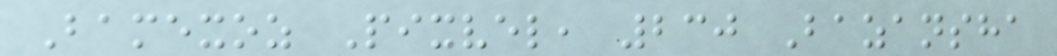Bamexoz Pixvel, 230 Bazansha
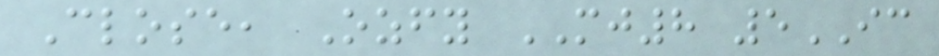Close, Ozfy MJ8 5IC
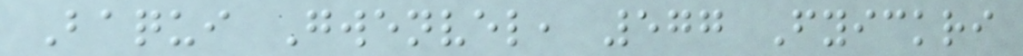Baqui Gwenvel, 577 Fyickri
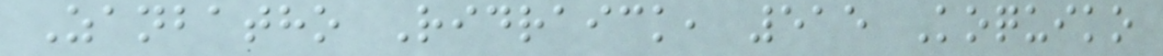Zanbatho Ridraick, 515 Koquiko
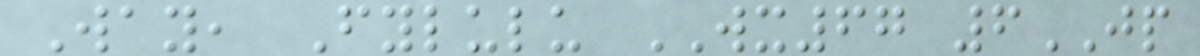Way, Fylulu WX67 6JP
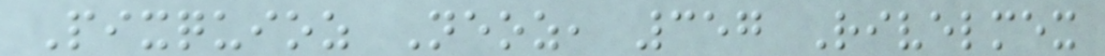Pixquioz Neoz, 357 Rivelmex
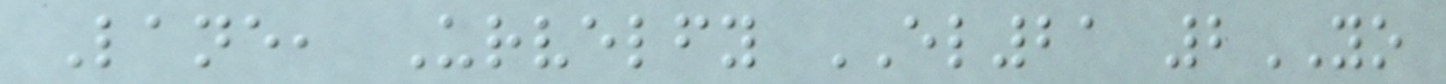Lane, Urvelfy EL21 2YO
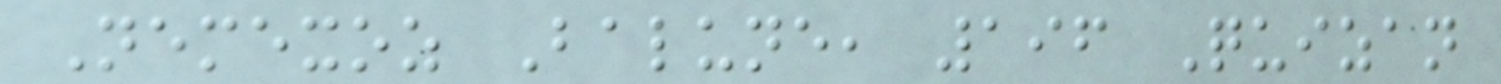Nemexoz Balune, 196 Quizan
